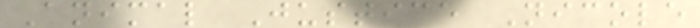Animal Justice Nicole
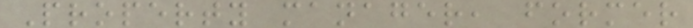Property manager, former
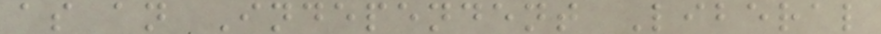as an Independent Liberal
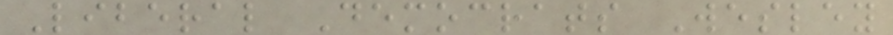Liberal Democrats Wesley
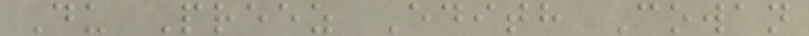Du Preez Edith Cowan
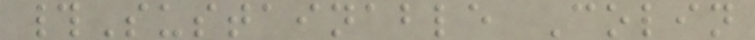#Sustainable Colin
